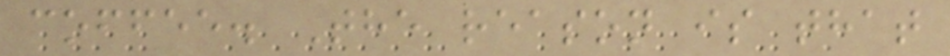coffee. The reason is that
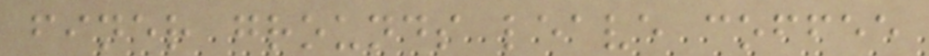finer grounds leave coffee
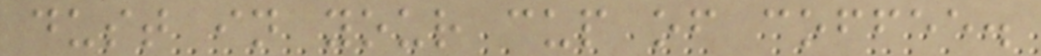dust in your cup of coffee.
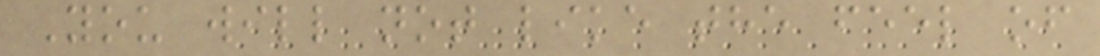You will not like the feel of
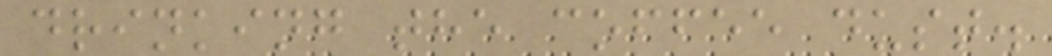drinking the coffee dust.
